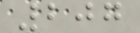207
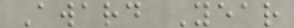Award Year
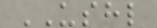USHL
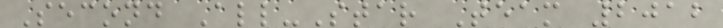Second All-Star Team 2012
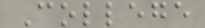College
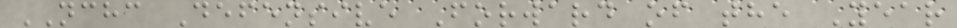NCHC Defensive Forward of the Year
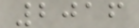2016
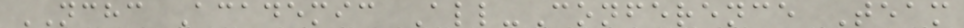NCHC Academic All-Conference Team
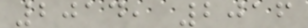2014, 2016
